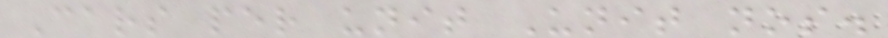Cars per unit Unit nos.
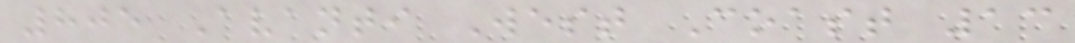805 Avanti West Coast 13
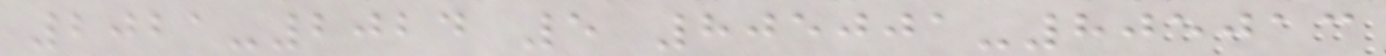2021-2024 5 805001-805013
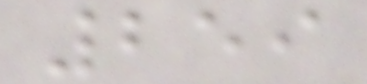259
